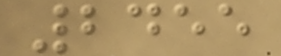2455
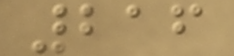216
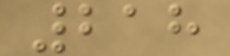218
